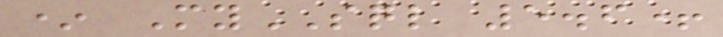* MySQL 5.6+
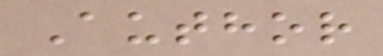Author
